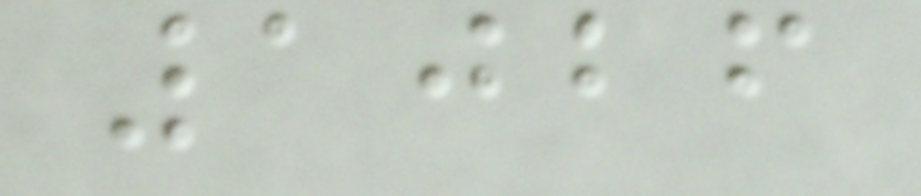1026
